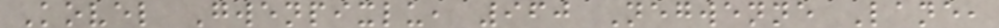Kovel Gwenpixlu, 960 Negwenne Lane,
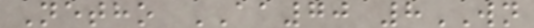Netho AA70 8WN
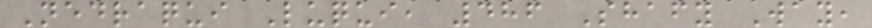Nedraqui Luqui, 486 Shafy Way,
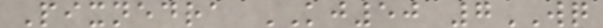Pixnedra KJ50 7WQ
